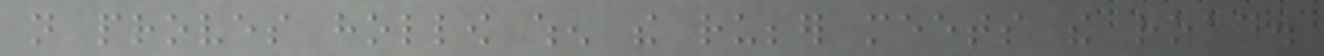not proves hollow when the rubber meets the road.
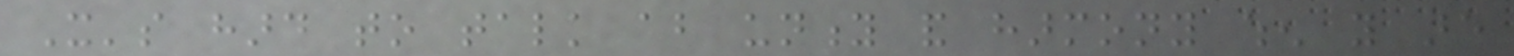It's hard to talk about unity and harmony when you are
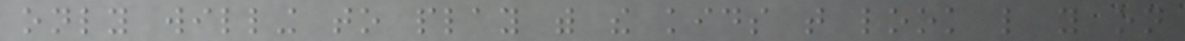only willing to play with the kids that look like you on
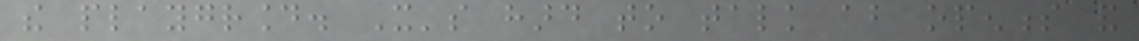the playground. It's hard to talk about openness and
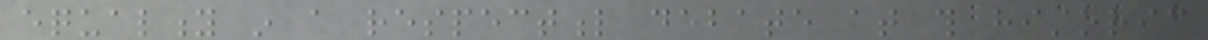equality in a respectful debate at this historic
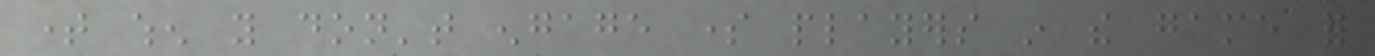time when you don't engage some players in the game for
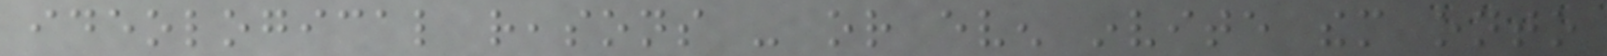ideological reasons - or even invite them onto
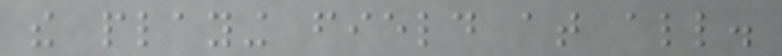the playing field at all.
